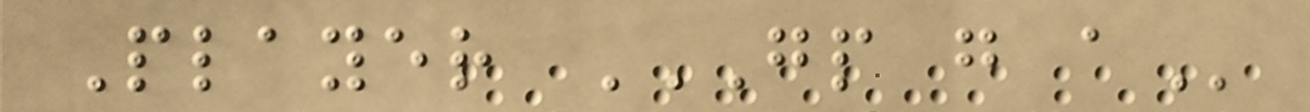Player GP G A
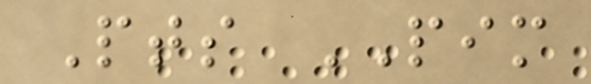Pts PIM
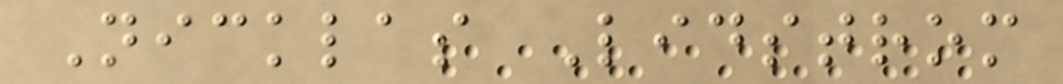Nicklas Lidstrom
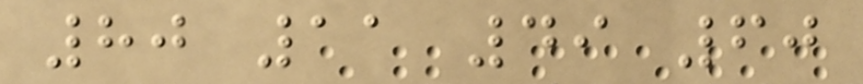80 11 49 60
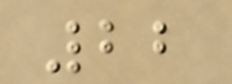22
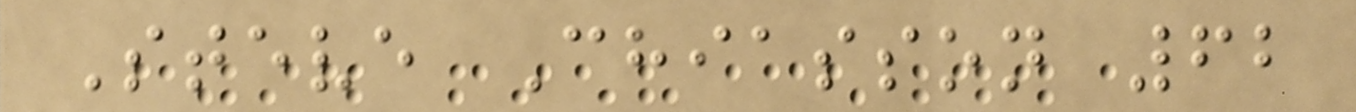Steve Chiasson 62
